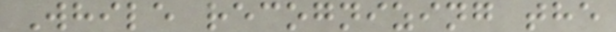While recognizing the
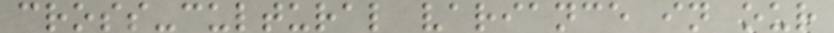cross-cultural variance in our
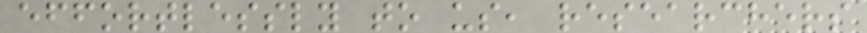effortlessly to us, researchers
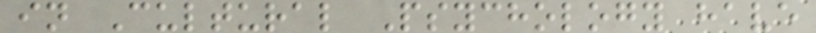in Cultural Psychology have
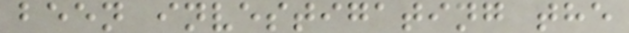been investigating the
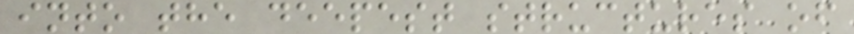into the deepest structures of
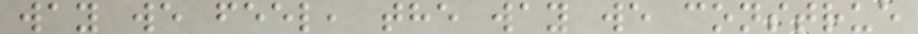way we feel, the way we construe
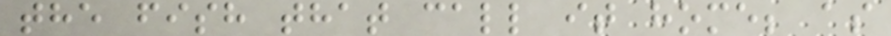the fish that call it home; as
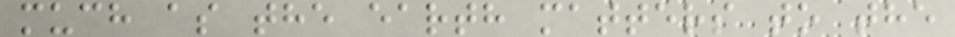much as the earth matters to the
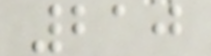210
